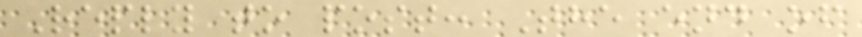Reply to post: The end of
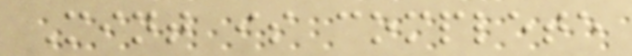Mint is complete
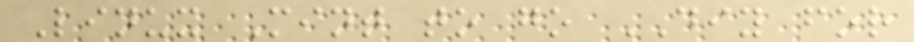Linux Mint to go DIY for
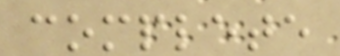complete
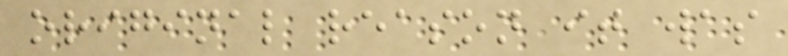original reason it was
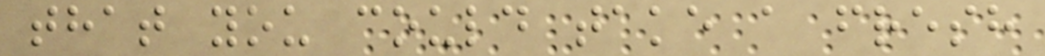that you could take a fresh
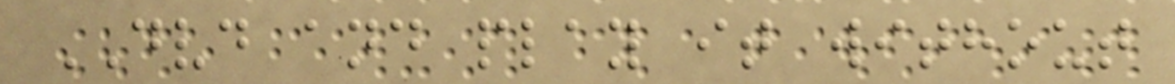DVD and play it without
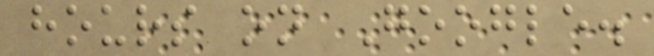hours on Google.
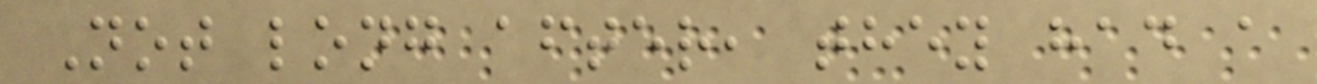Not long after, they had a
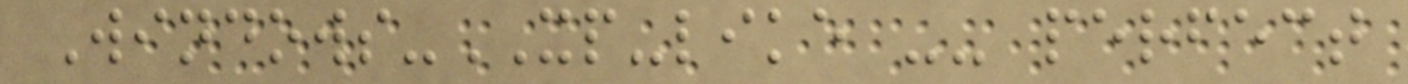Windows-XP-like -- perfect
